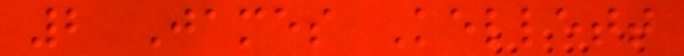2 James Kellett
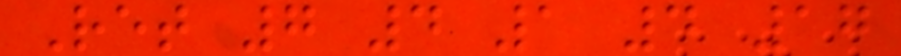Ret 7 4 1 4 17
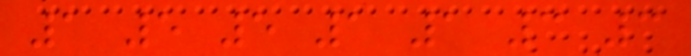1 5 5 1 1 3 3
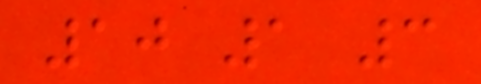10 1 3
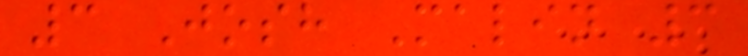3 Josh Malin 3
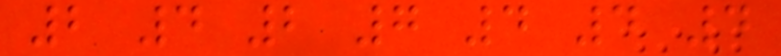2 4 2 7 4 4 4
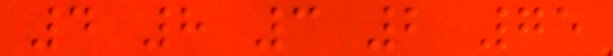4 8 3 2 75
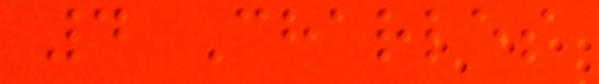4 Charles
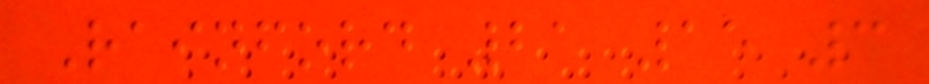Rainford 21 15 3
